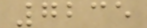7235
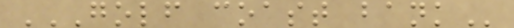GOLF COAST BANK
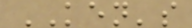KEN's
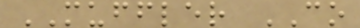MUFFLER CO
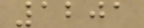1201
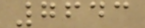7643
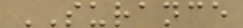SURANCE
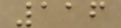116
